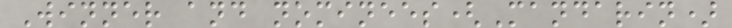Winner and nominees(Mandarin)
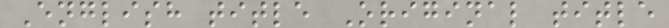English title Original title
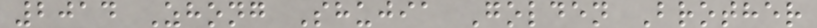2014 Zhong Shujia Golden Brother
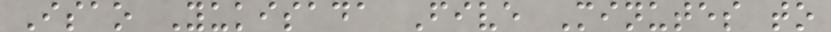Isao Yukisada Five Minutes to
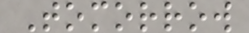Tomorrow
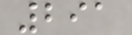291
